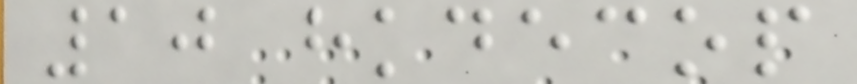10 hkdecop
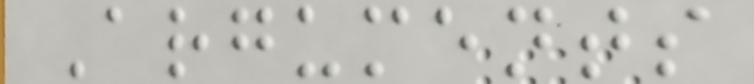Arguments
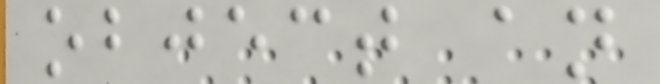object an
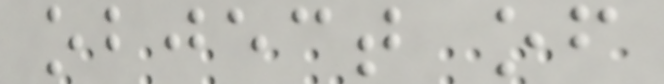object of
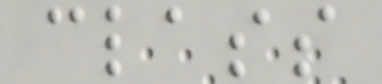class
